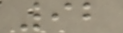92
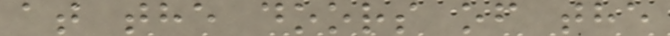at the doors of the
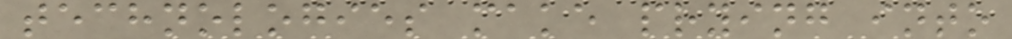technologies make prying into
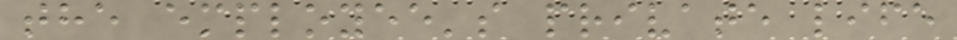the employee's private life
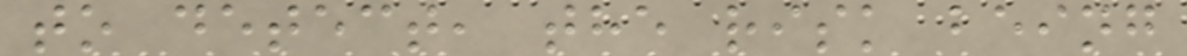to detect, the risk being
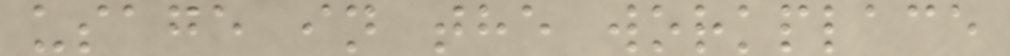usage in the workplace
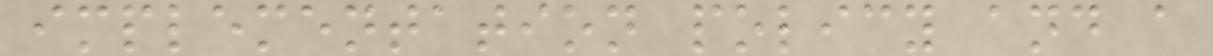implementation policy and a
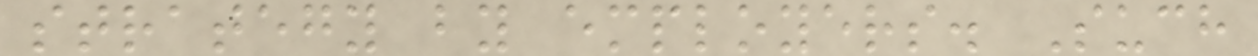strategy by employers. Such
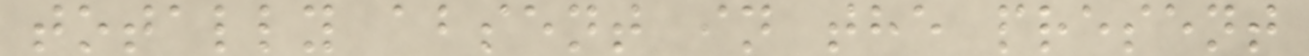totally absent in the present
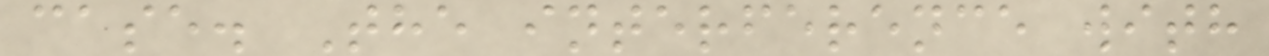case. The interference with
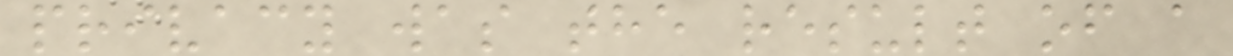privacy was the result of a
